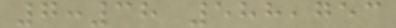7:38 588,753
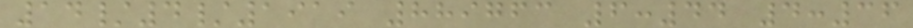14/4/1919 889763 6:44 4:36
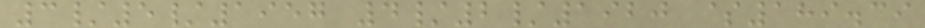3/5/1957 4/2/1920 $189.39
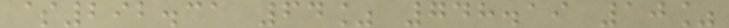$292.31 64% 748.19 10%
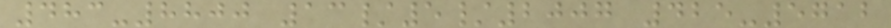483-8800 13/5/2007 425-5712
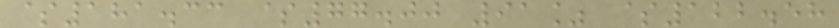$181.33 $77.00 91% $122.58
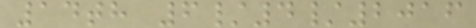14th 6/4/2016
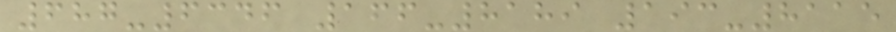687-6346 166-8189 193-8115
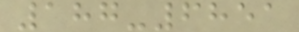187-6851
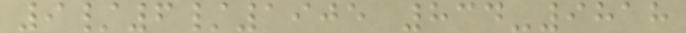9/6/1905 834-9818
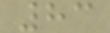83
